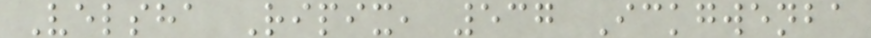Velsha Ripix, 537 Ickgwenba
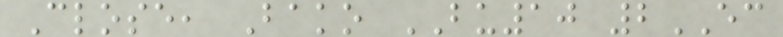Close, Bako BU10 2EC
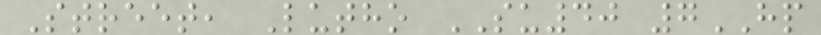Street, Lutho SU40 7HP
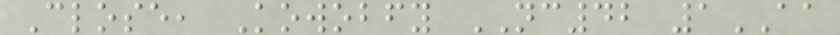Close, Kowobfy NC42 1AA
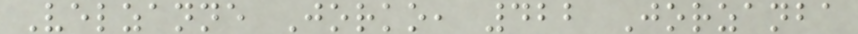Velzanne Jorko, 422 Jorzanba
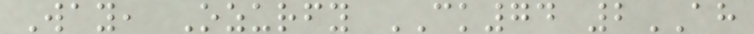Way, Ozurfy CK74 2AH
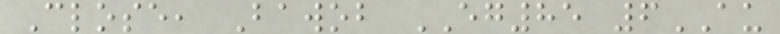Close, Bawob EG85 6AU
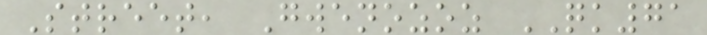Street, Gwenozoz QK71
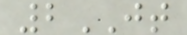2JT
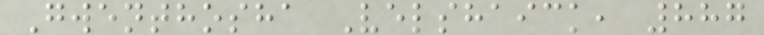Gwenthosha Velshaick, 887
